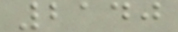2140
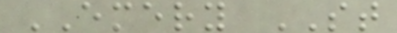EMERY ST
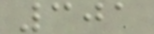301
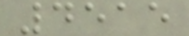4515
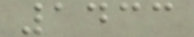1433
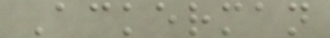Ackerman
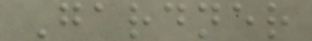Gardner
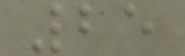25
